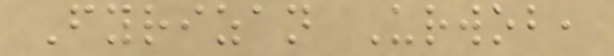Fyrizan Urwob,
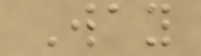Way
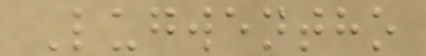Lugwentho
